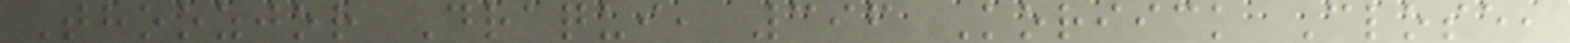Thoozjor Draqui, 396 Koriick Close,
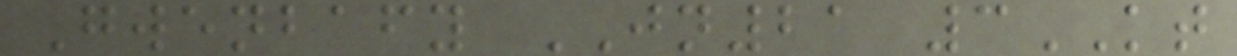Gwenbafy JN21 3KT
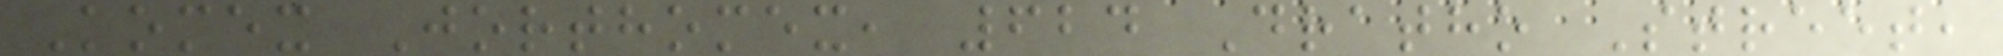Komex Jorthomex, 624 Dratho Street,
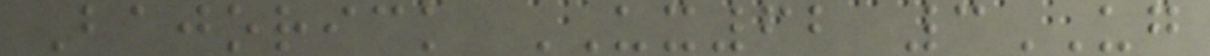Bajorick UX62 3UG
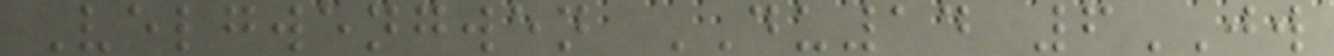Velgwengwen DU14 6JW
